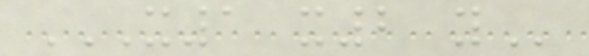X1 X2 Y
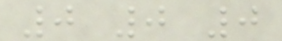0 0 0
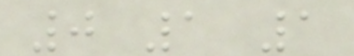0 1 1
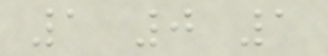1 0 1
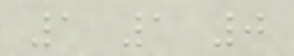1 1 0
